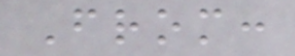From:
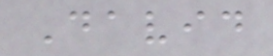David
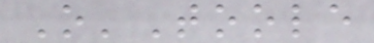O'Toole
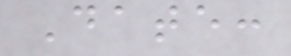Date:
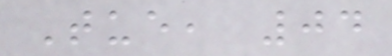Tue, 04
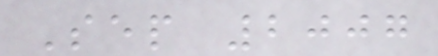Sep 2007
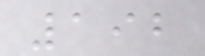192
